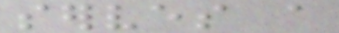serves a
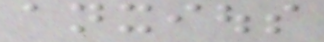anxious
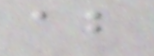about
